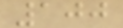100
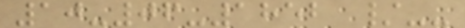10-06-1852 /--
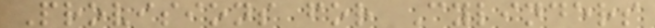Provisions for Cylinders
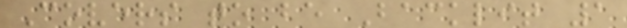Covers to be Backlit 1
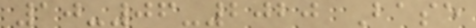10-06-2020 Base
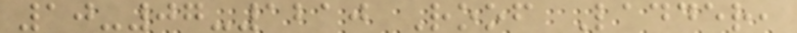10-07-1210 Roof Ladder,
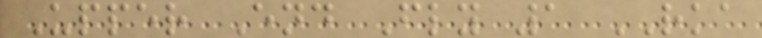Upper End Fly 1 RKA
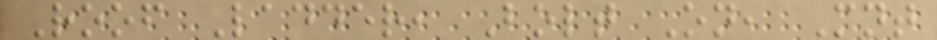Roof Ladder, Bolt On, Mnt
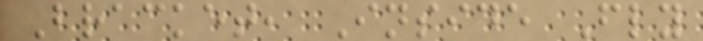Bracket, Inside Fly
